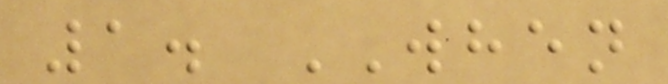1. WHEN
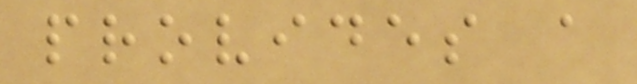provides a
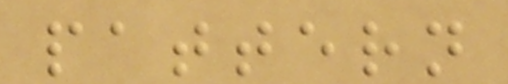pattern
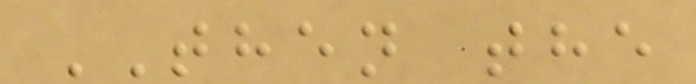THEN the
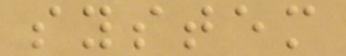system
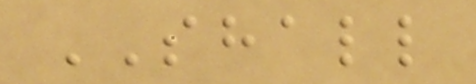SHALL
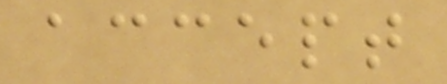accept
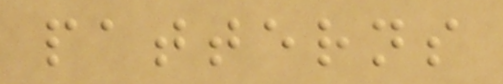patterns
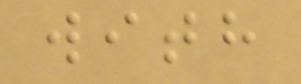with
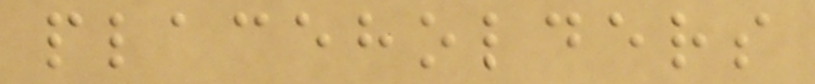placeholders
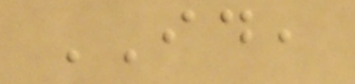ID,
